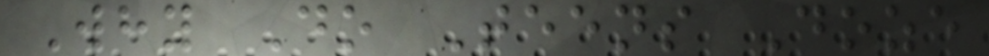Why Do Teens Doze
